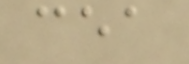cea
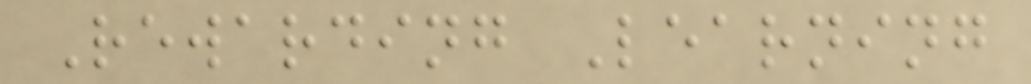Rewarding Learning
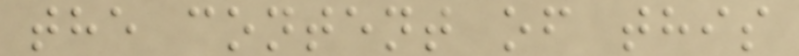the content of this
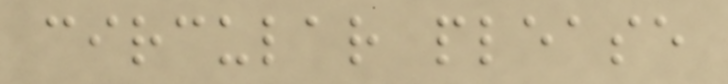circular please
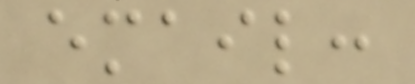email:
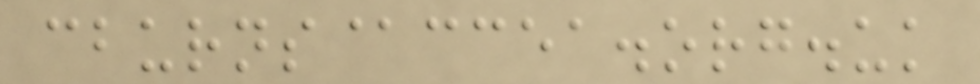cburns@ccea.org.uk
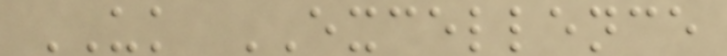UK EXCELLENCE
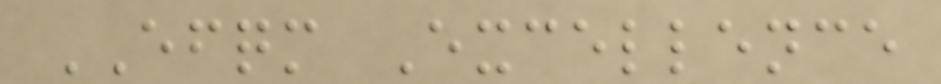EFQM Excellence
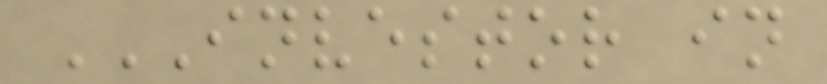INVESTOR IN
